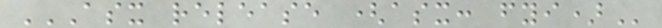ASX RELEASE (ASX: FYI)
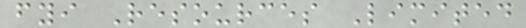fyi Resources Limited
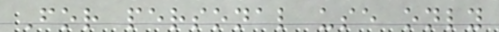For personal use only
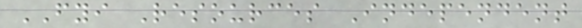FYI Resources Independent
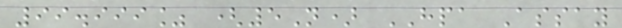99.999% (5N) HPA Assay
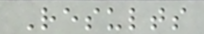Results
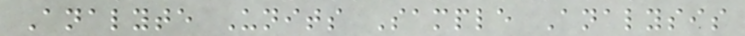Analyte Units Sample Analysis
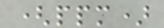(ppm)
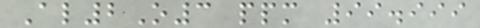Al2O3 ppm 99.999
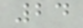24
